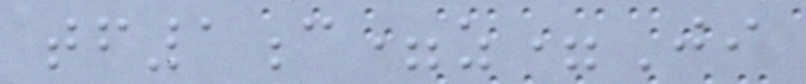tf1c=z=Ji
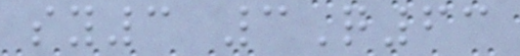sy3 3Q63
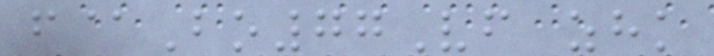f@Bo77Vf zhk
